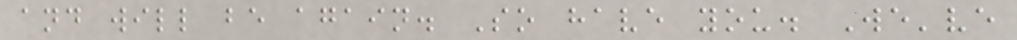and will be again. So have you. We've
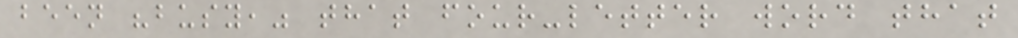been "busy," that four-letter word that
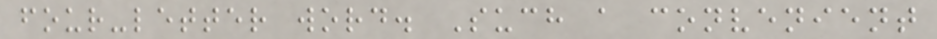four-letter word. Such a convenient
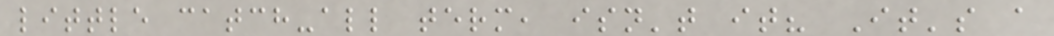little catch-all term, isn't it? It's a
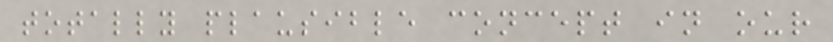totally plausible concept in our
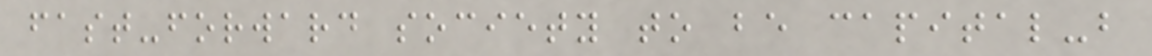fast-forward society to be capital-b
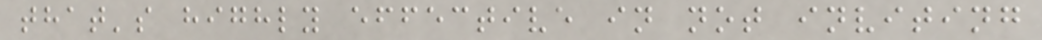that's highly effective in not inviting
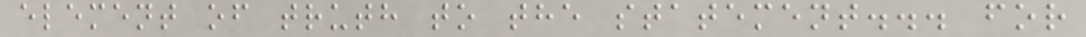element of truth to the statement... for
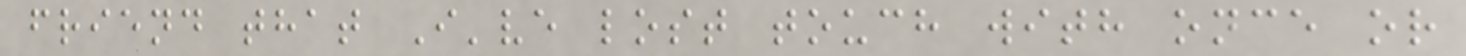friend that I've lost touch with once or
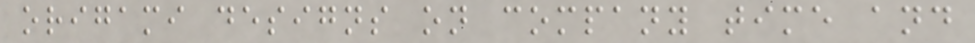origami designs on company time and
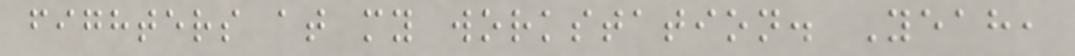fighters at my workstation. Yeah,
